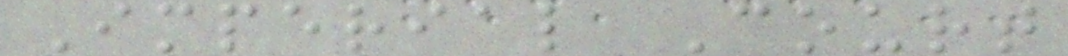Imperial Court
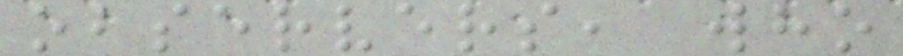observers, who
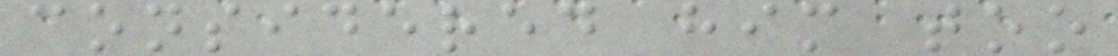considered him too
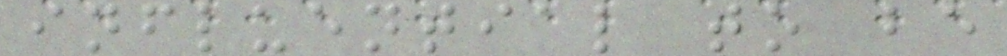influential to be
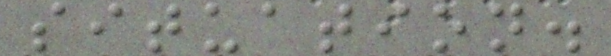situation.
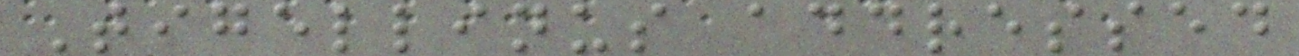Tigellinus addressed
